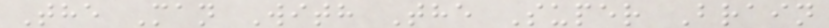The Man With The Super Brain
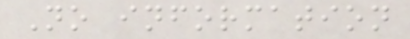No information
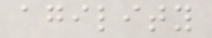agility
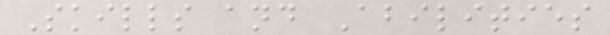Skills and Abilities
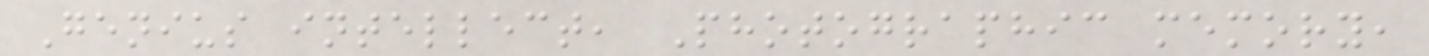Genius intellect, Photographic memory,
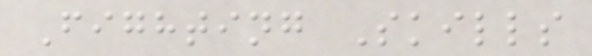Fighting Skills
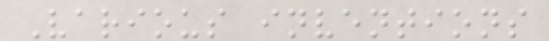Various inventions
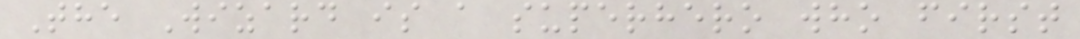The Wizard is a superhero who first
